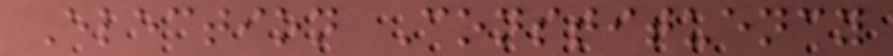Election Constituency
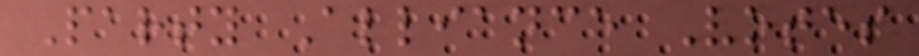Party Alliance Votes
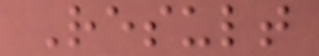Result
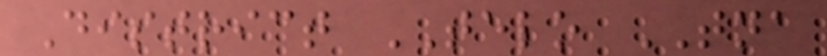District TELO TNA
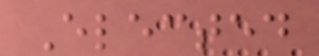Elected
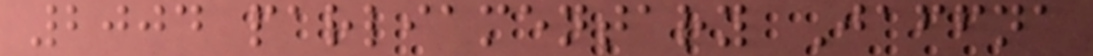2004 parliamentary Jaffna
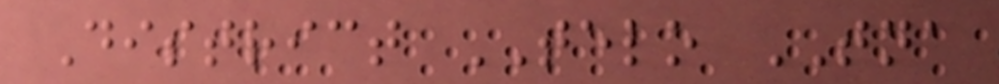District TELO TNA
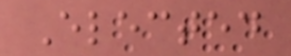Elected
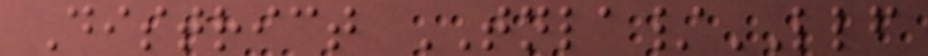District TNLA/LLF
